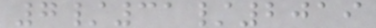7/31/2019
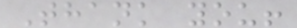Thank you!
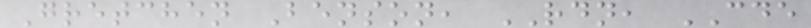Gretchen Benson, RDN, CDE
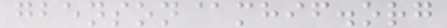gbenson@mhif.org
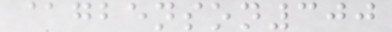@gbenson300
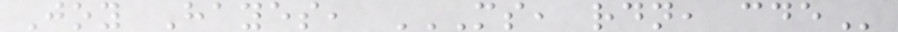Joy Hayes, MS, RDN, CDE
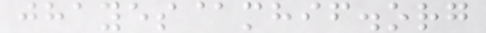jhayes@mhif.org
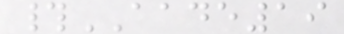#AADE19
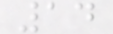14
